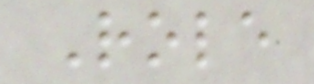Role
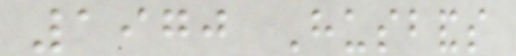1970 Husbands
